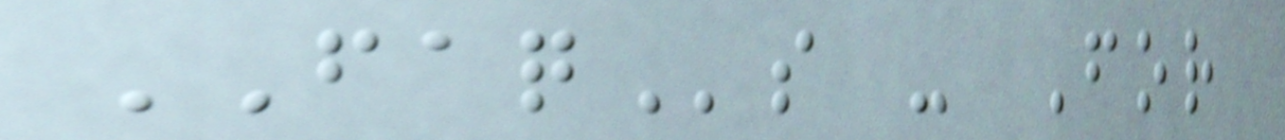FAQs - For
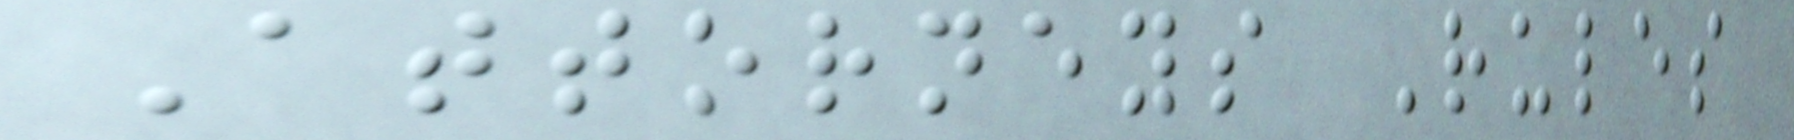Attorneys Rules
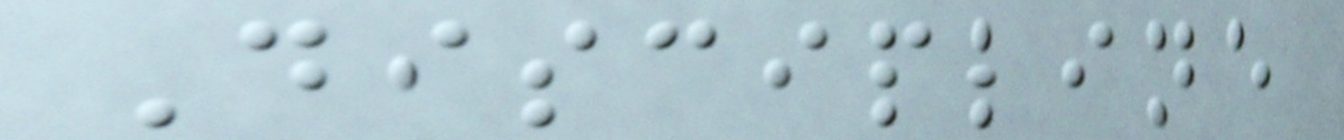Discipline
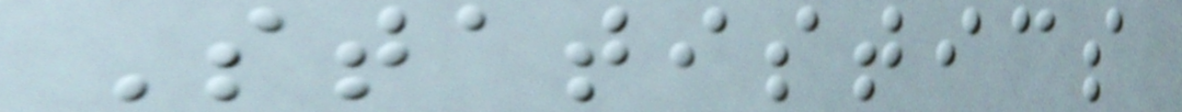Statistics
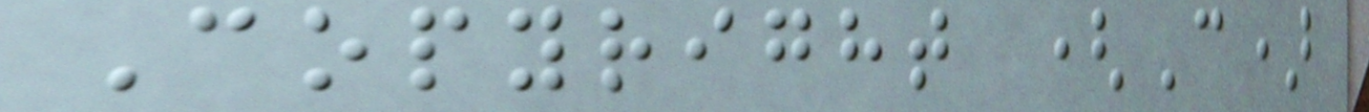Copyright (C)
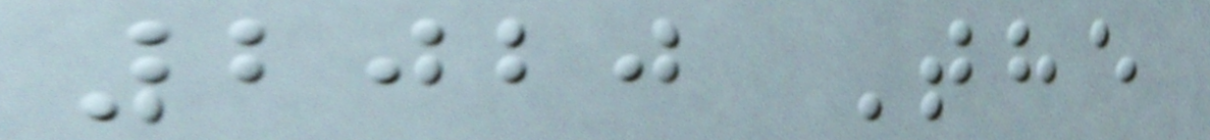2020 The
